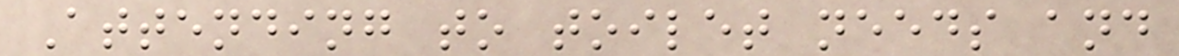Attending to toilet needs and
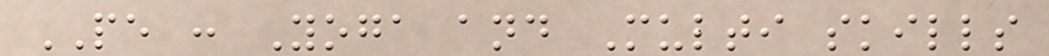PE : Yoga and Multi skills
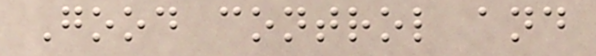Good control and
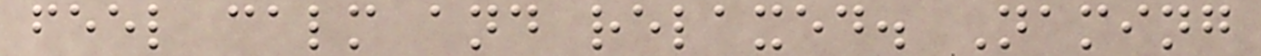feel calm and relaxed. Naming
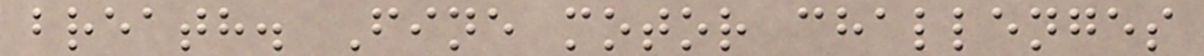breath. Fine motor challenges
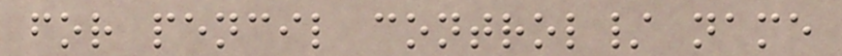for pencil control/ name
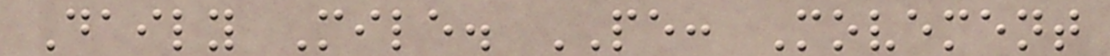Daily Mile. PE: Movement
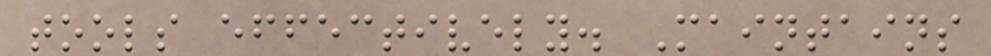tools effectively. Maintains
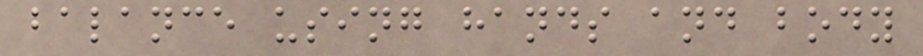balance using hands and body
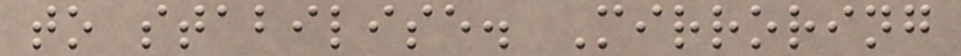to stabilise. Mirroring
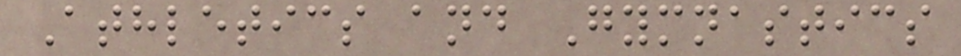Athletics and Gymnastics
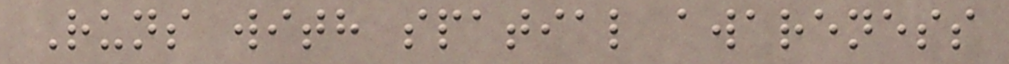Runs with spatial awareness
